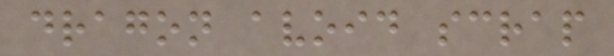dragon avoid scrap
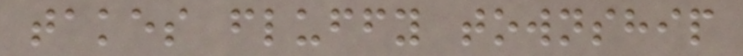takes fluffy township
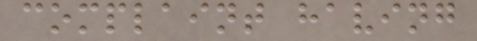complaint having
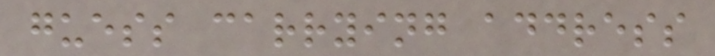guess carrying address
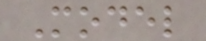Model
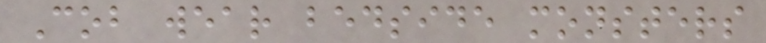Cob wear bedside monsters
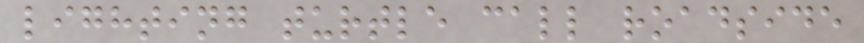lighting turtle call roadside
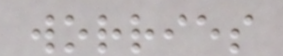worries
